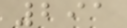291
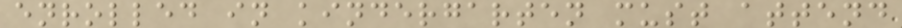enrolled in kindergarten must attend
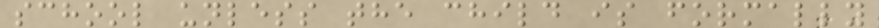school unless the child is formally
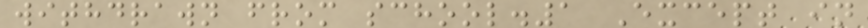withdrawn from school.1 Except in
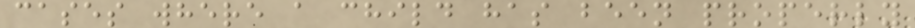cases where a child has been properly
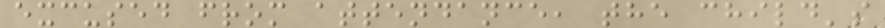excused from attendance, the child's
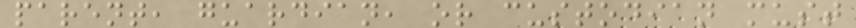parent, guardian, or custodian must
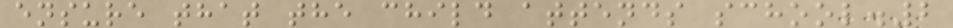ensure that the child attends school.2
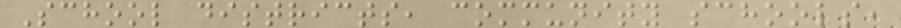School districts, community schools,
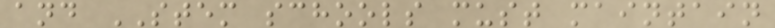and STEM schools must maintain
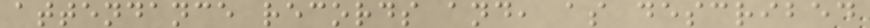attendance records and, as described
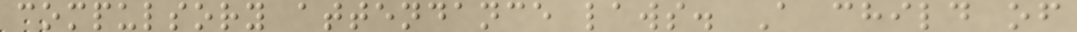compulsory attendance laws. A child of
